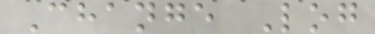Change Log
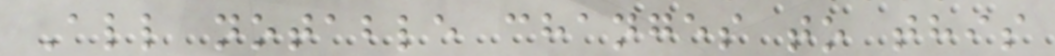All notable changes to this
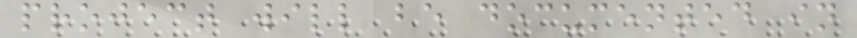project will be documented in
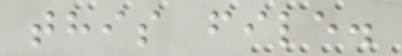this file.
